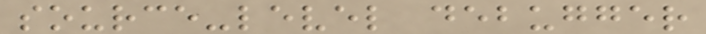source-level debugger
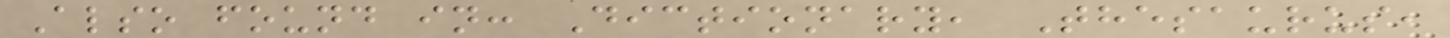Also found in: Dictionary, Thesaurus,
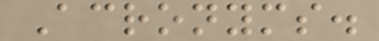Acronyms.
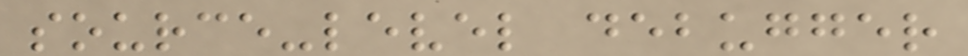source-level debugger
